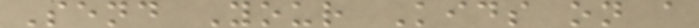Send Your Kids on a
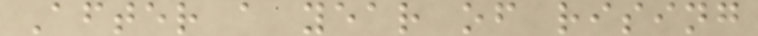After a year of rising
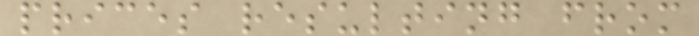prices resulting from
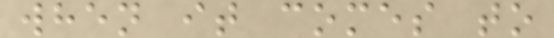when it comes to
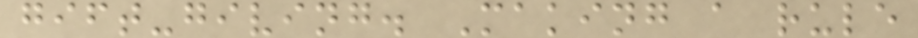gift-giving. Making a rule
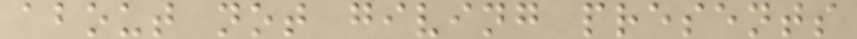about not giving presents
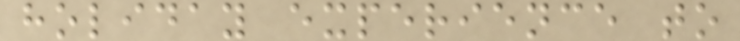holiday experience to
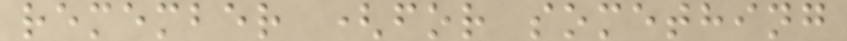remember (for something
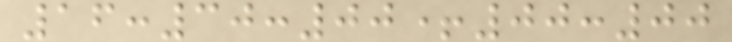16:30:00+00:00
